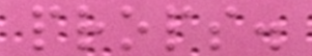props.
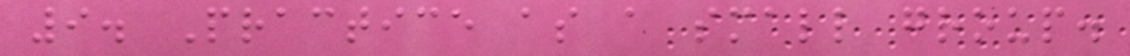9. Practice as a small group.
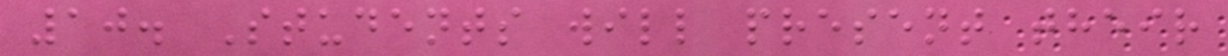10. Students will present their
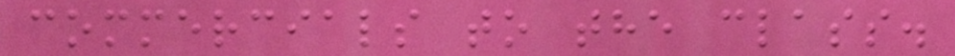commercials to the class.
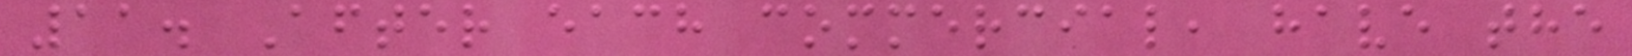11. After each commercial, have the
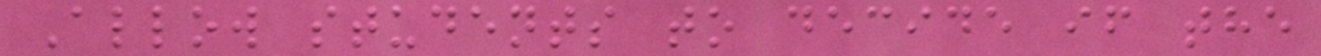Allow students to decide if the
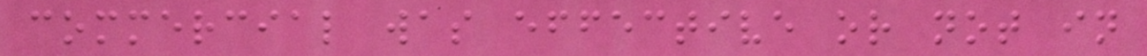commercial was effective or not in
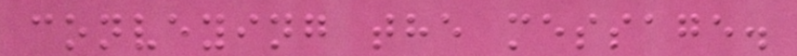conveying the message.
